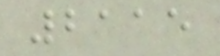2115
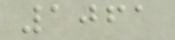1061
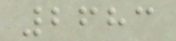2683
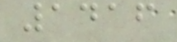1416
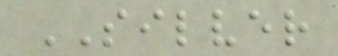SILVER
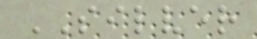SILVER
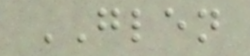GLEN
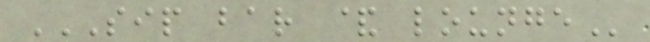SIP BAR & LOUNGE
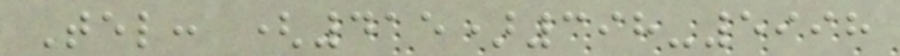Tel: (415)398-5998
